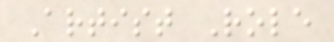Artist Role
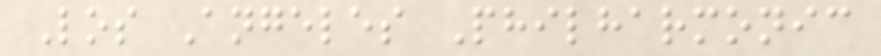Los Angeles Philharmonic
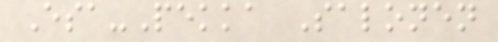Esa-Pekka Salonen
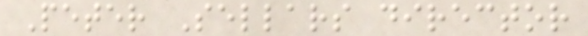Peter Sellars director
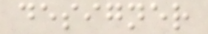designer
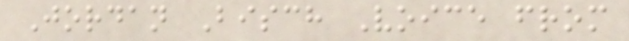Jordan Bisch Voice from
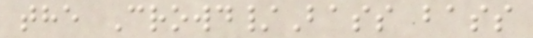the Crowd/Bass bass
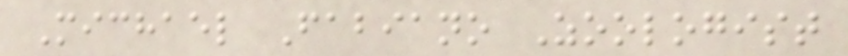Michael Fabiano Zoologist
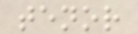tenor
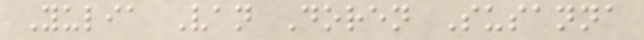Yulia Van Doren Susanna
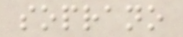soprano
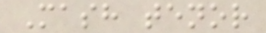Mash tenor
